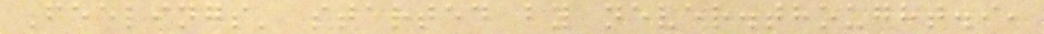Feelings' started by never.thought.i,
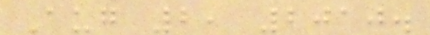Aug 2, 2010.
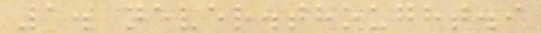1. never.thought.i
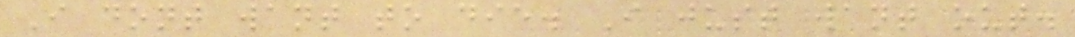I dont want to die. I just want out.
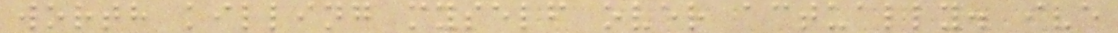worth killing myself over actually. ive
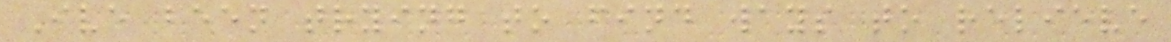Ive been trying to find ways to relieve
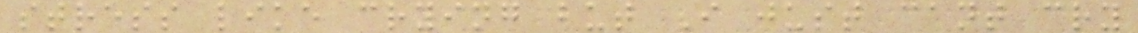stress like crying but I just cant cry
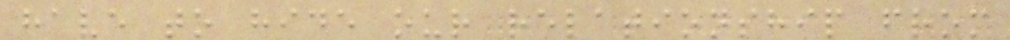have to hide our relationship from
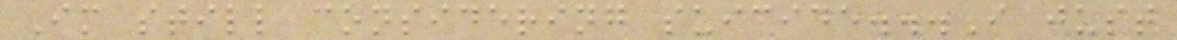Im still considering suicide...I just
